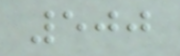500
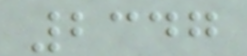2347
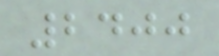2400
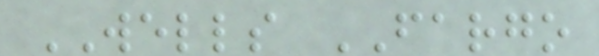WELLS FARGO
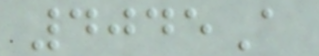4045A
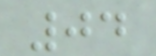04
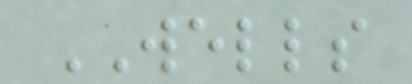WELLS
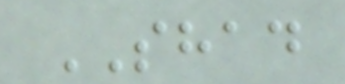SHAD
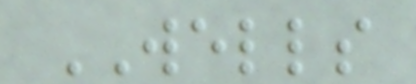WELLS
